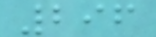296
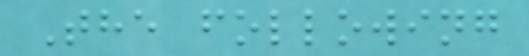The following
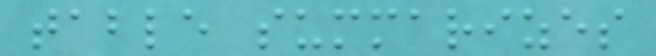table summarizes
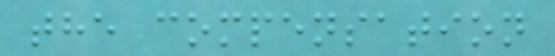the compensation
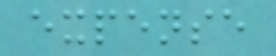expense
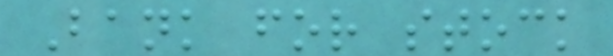Bank for stock
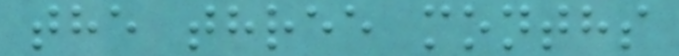the three months
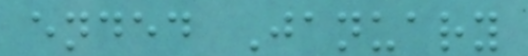ended January
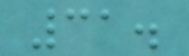31.
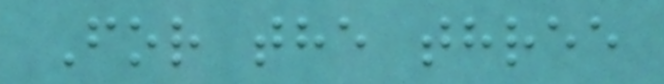For the three
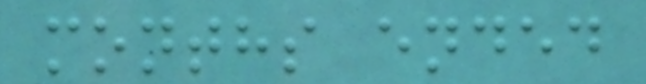months ended
